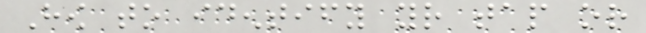How to identify your tap or
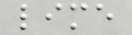lime
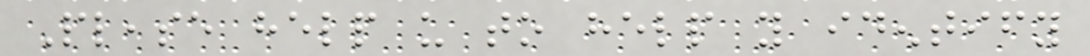Please help us to help you identify
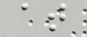at
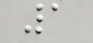1
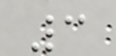3
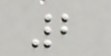2
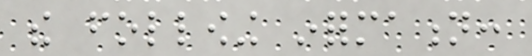the following information:
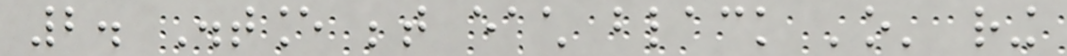2. Distance between each black 'o' ring
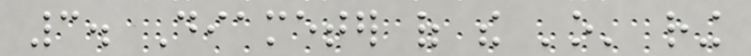3. Diameter of the 'o' ring
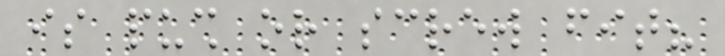is push or screw fit?
